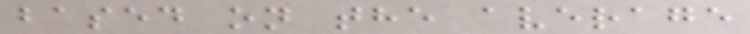based on the average
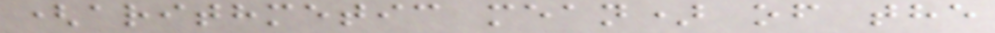(arithmetic mean) of the
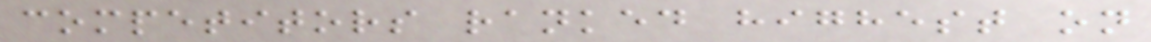competitors ranked highest on
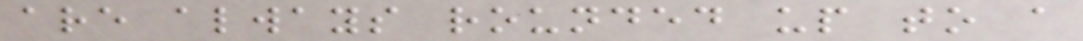are always rounded up to a
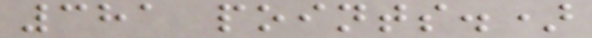381 points.)
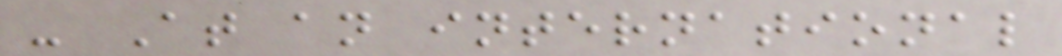- At an international
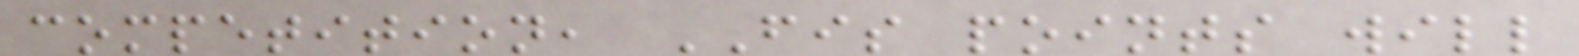competition, FIS points will
